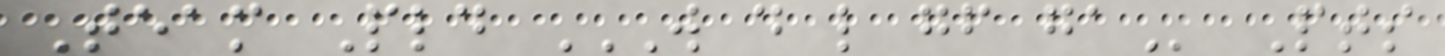Team Pld W D L GF GA Pts
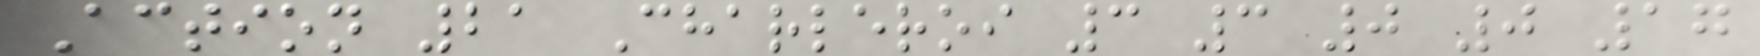Action 21 Charleroi 3 3 0 0 17
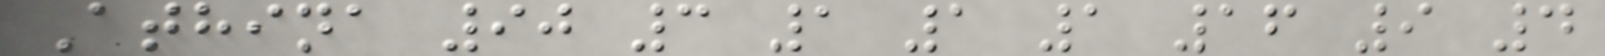Athina 90 3 1 1 1 16 9 4
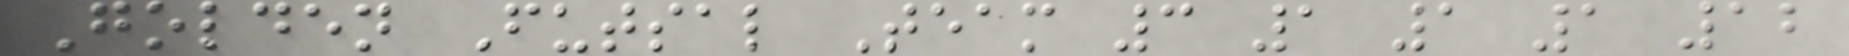Golden Futsal Team 3 1 1 1 12
